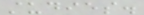studies.
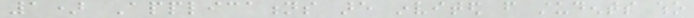1) Applications are invited from students who
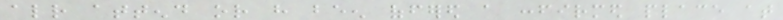already attend or have been offered a confirmed place at
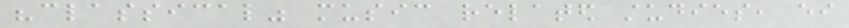"classical" music related studies, either
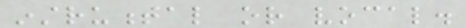instrumental or vocal.
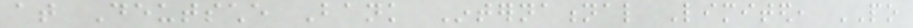at Deutsche Bank International Limited, PO
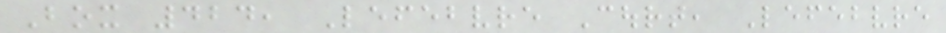Box 424, Lefebvre Court, Lefebvre
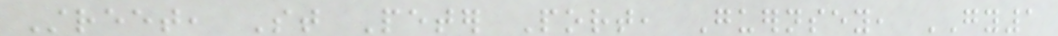Street, St Peter Port, Guernsey, GY1
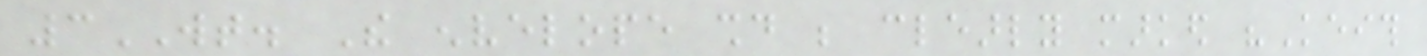3WT. The envelope should be clearly marked "Keith
